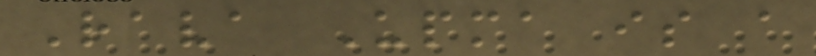Rava Upma is a
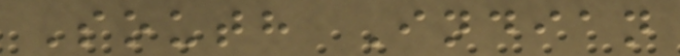South Indian
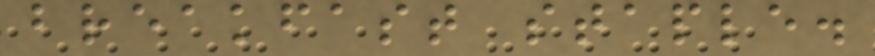breakfast staple.
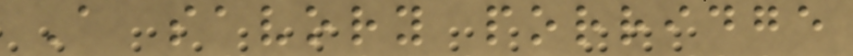A savory porridge
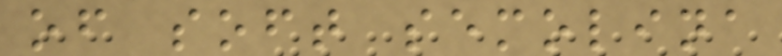of soft semolina
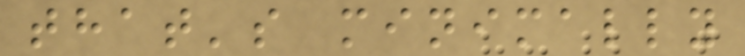that's minimally
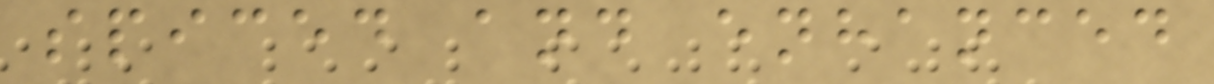spiced and enhanced
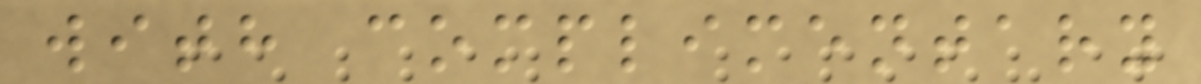with complimentary
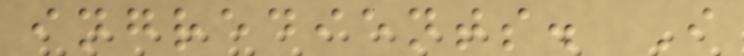ingredients. I
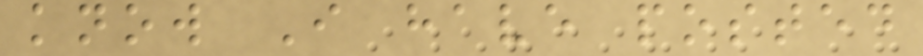know I have posted
